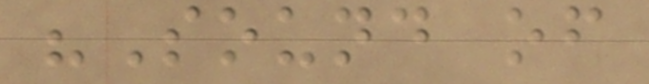"Sound of
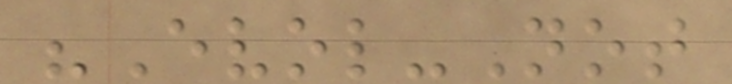"Evol-Not
